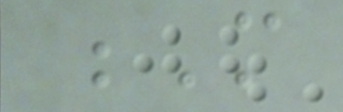M
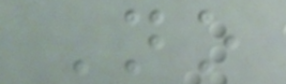No
